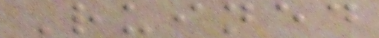Ruined
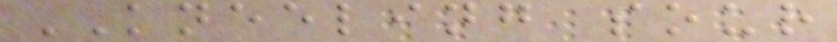KNEELING sour
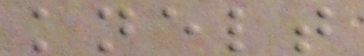knelt
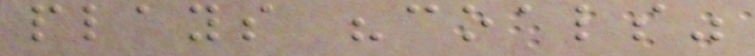plays "coals"
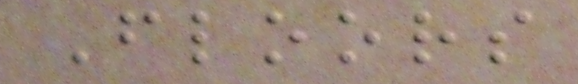Floors
